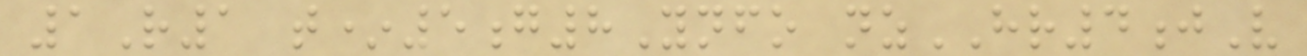1R1 t*5g8Ynfo nzHR4jV
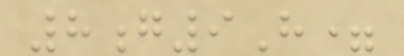8g9H=
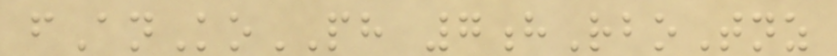fAnKoPH 7hRboTnz
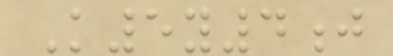K5y4j
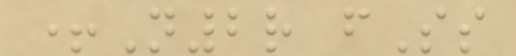+N2r fSs
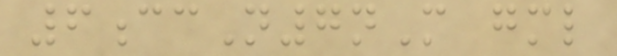6ccN7nM gml
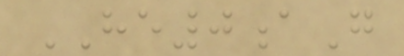HE0aG
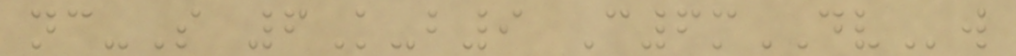nc-S 6K-b9 C6mDVw
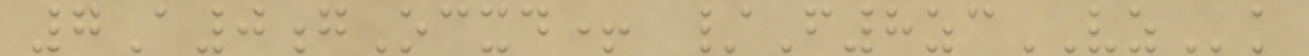7A0gOcxd+ /F8zcVZk
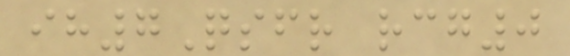ih7Qsfr rcg0
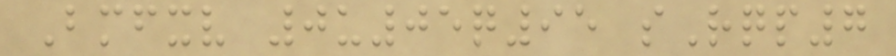Bmfxv 0u05q95 sRqp7
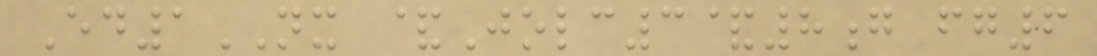Ed1NX &Jolc3&8g fg6
